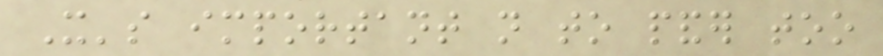It's important not to pander too
